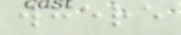where
